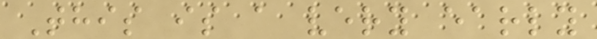This is a very early
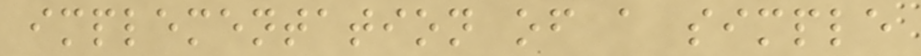implementation of a simple
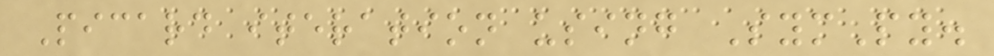Picard iteration using SymPy.
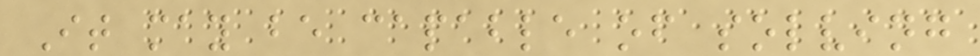It may be capable of solving
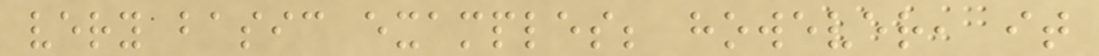very basic examples; however, it
